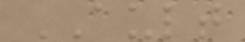AULT
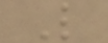L
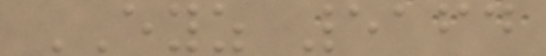EYZ 5164
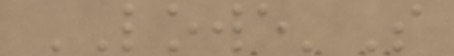LOWE'S
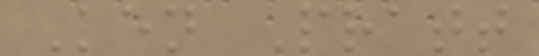Ken Pratt
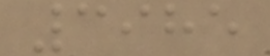3985
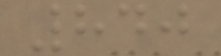840
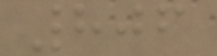806
